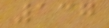137
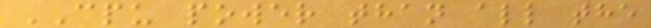CPU power than all the
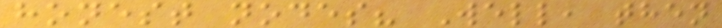honest nodes? Well, then
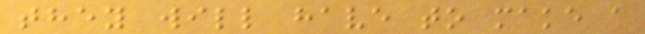they will have to make a
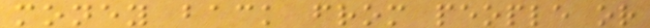money back from people or
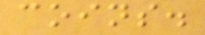coins.
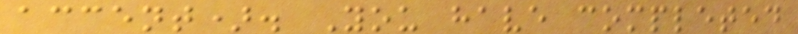accent). You have completed
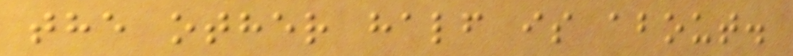the other half is about.
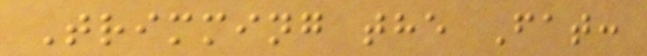Trimming the Fat:
